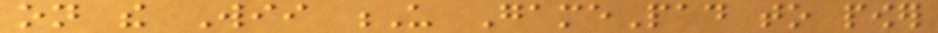on the Wii U GamePad to power
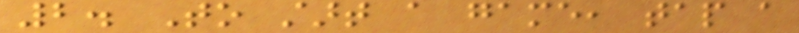2. To start a game, tap a
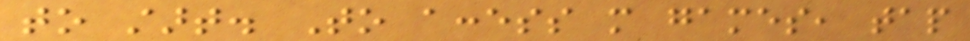to start. To access more games, tap
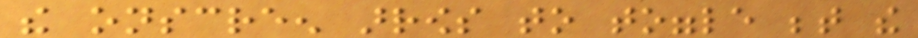the onscreen arrows to toggle between the
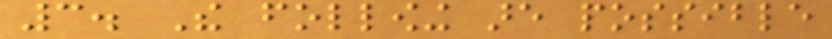3. The following are possible
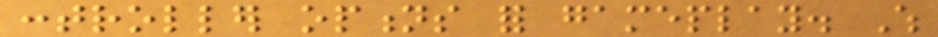controller options for gameplay. Which
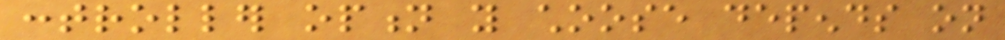controller option you choose depends on
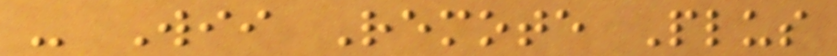- Wii Remote Plus
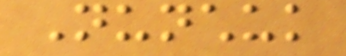Nunchuk
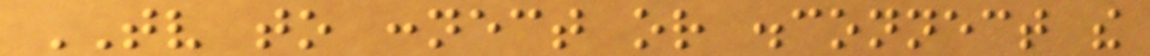TV to connect or disconnect the
